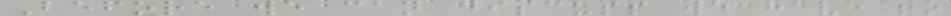Before we can discuss we have to
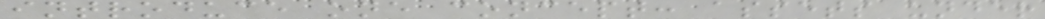introduce one concept: assets under
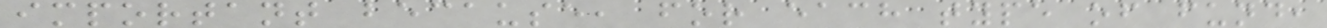important because, for each type of fund,
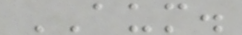AUM.
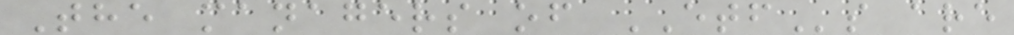The managers of ETFs are
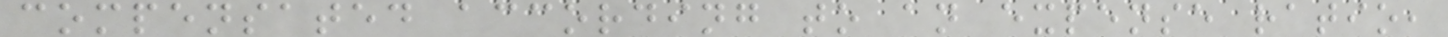compensated according to an expense ratio,
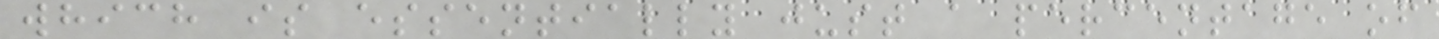which is essentially just a percentage of
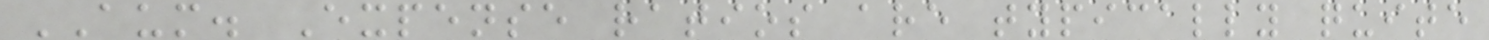AUM. Expense ratios are typically quite
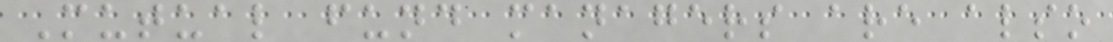Mutual fund managers are also
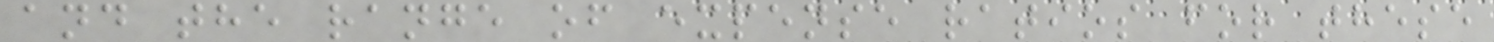and the range of expense ratios for these
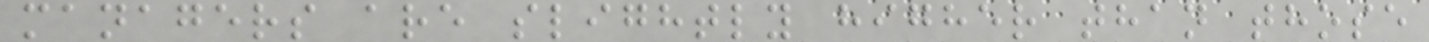managers are slightly higher than those
